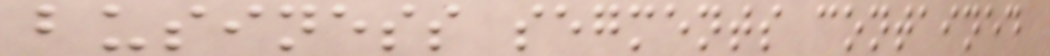business segments contained
